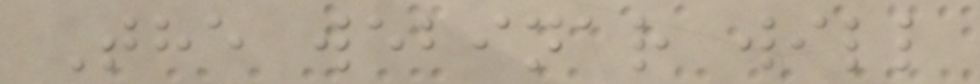The webinar will
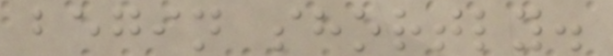begin shortly.
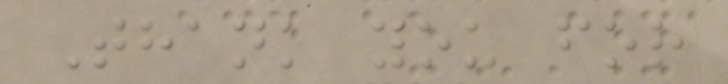Thank you for
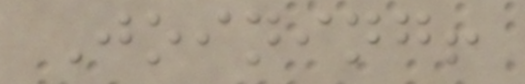Joining!
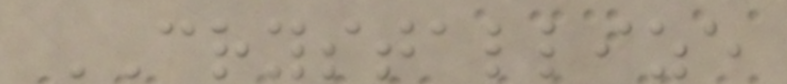CRYSTALLIZE
